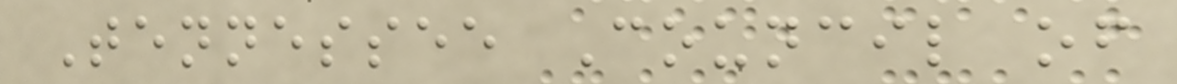Tennessee Council of
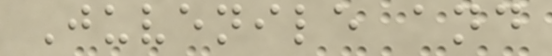Juvenile and
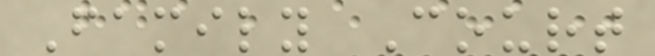Family Court
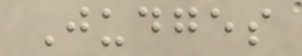Judges
